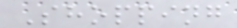Shopping
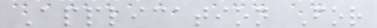Application For
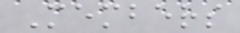Members
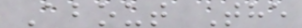About The
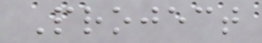Project
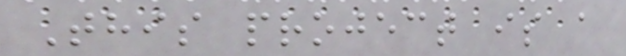This project is a
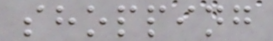shopping
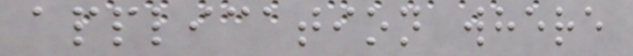application where
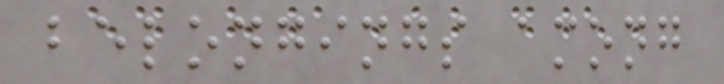belongings among
